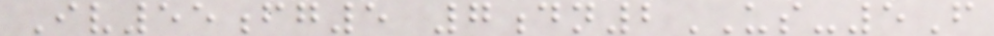Iv55fg5 7dn2US-5F
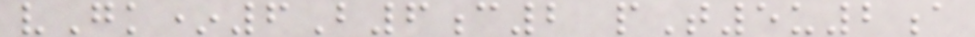vGk*6B6c2 pT5u2a
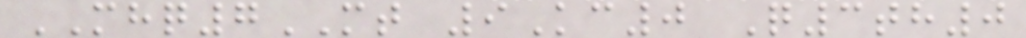MHQ7MT 9Kc0 Q3th0
